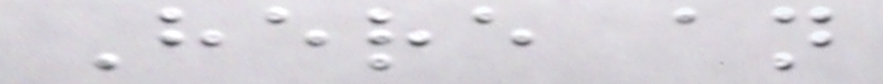Here an
